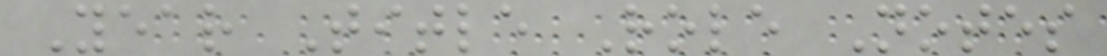Year Title Role Notes
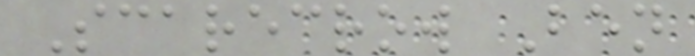Scarecrow Ben
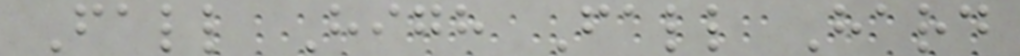Fall High Fall Hard
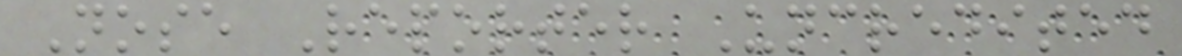Nose Reporter Uncredited
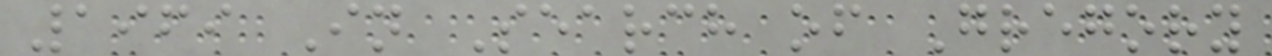1969 In Search of Gregory
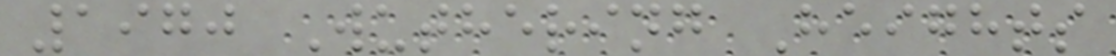1970 Wuthering Heights
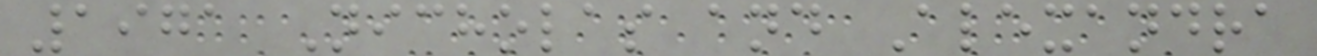1971 Nicholas and Alexandra
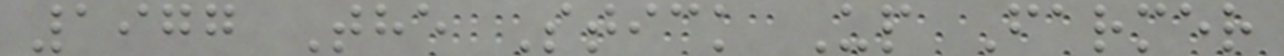1977 The Stick Up Farmer
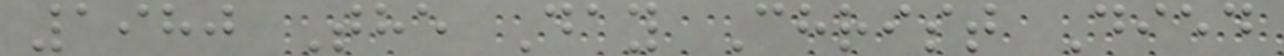1980 The Day Christ Died
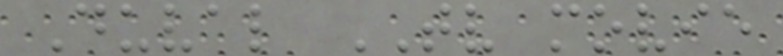Duval TV movie
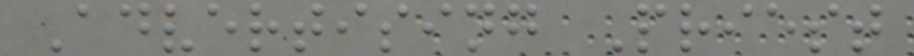Advertising Priest
